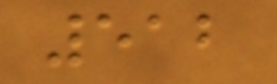512
